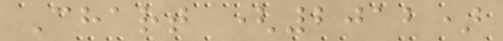Chart (2012)
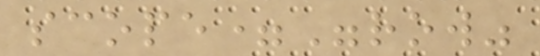scope="row"
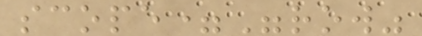scope="row"
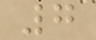7
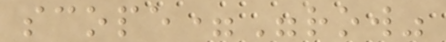scope="row"
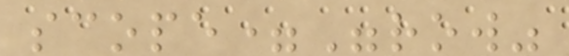scope="row"
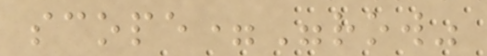scope="row"
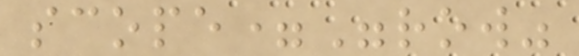scope="row"
